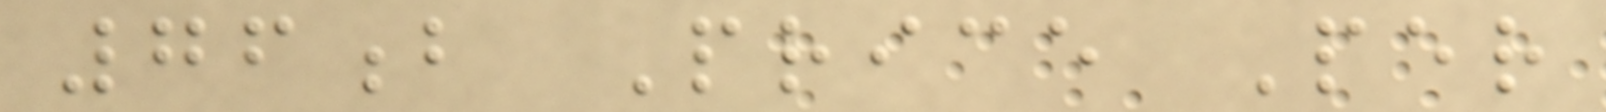76b Price Per
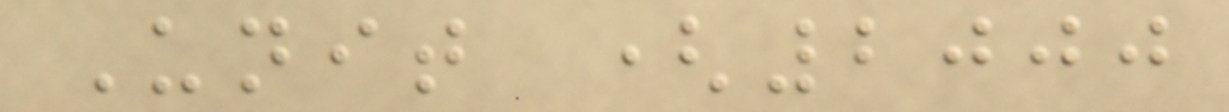Unit (2000
